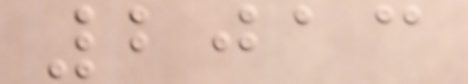2013
